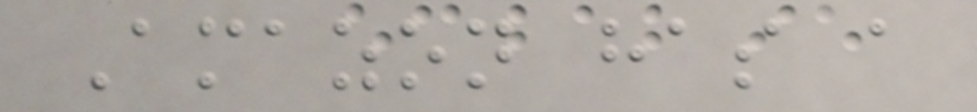Amazon has a
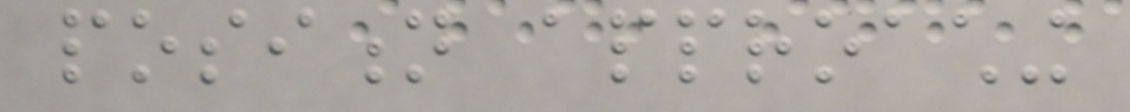position approaching
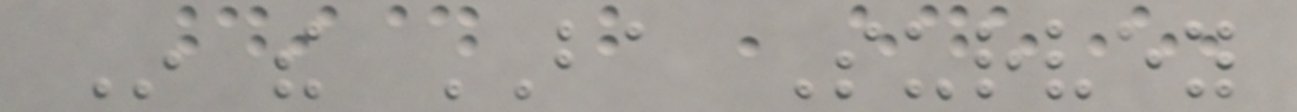In the BA Survey
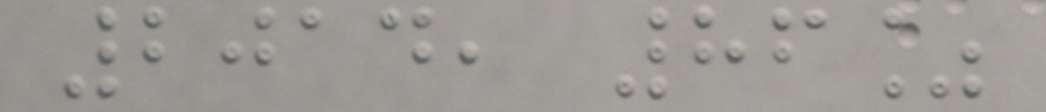2014, 86%
